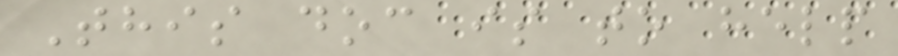This doc is to help
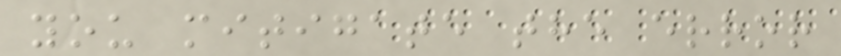you mitigate the error
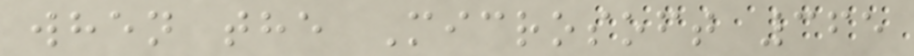when the Microsoft 365
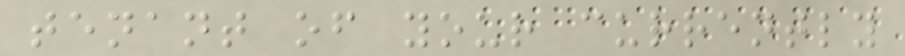tenant of your currently
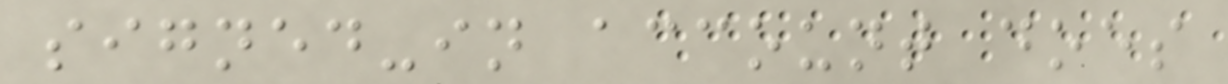signed-in account does
